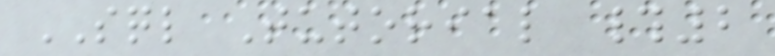SQL Tutorial #2
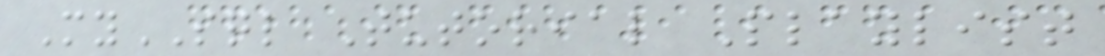MySQL Tutorial Playlist
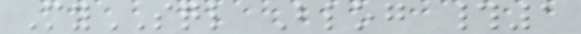MySQL Blog #1
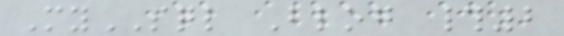MySQL Blog #2
